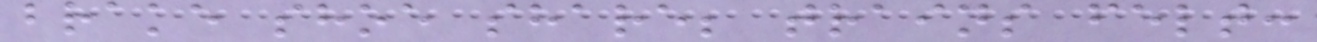brake shoe share; trains felt:
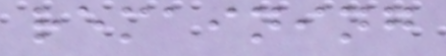remaining
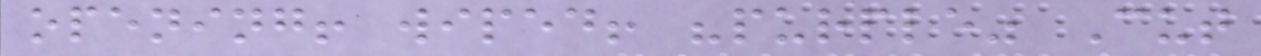opening! wiped! "purple" Cut
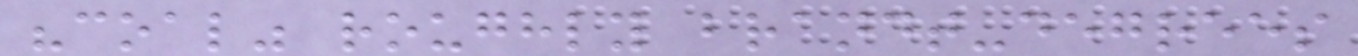"coal" roughly brandt-degrees
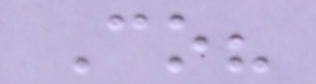Co?
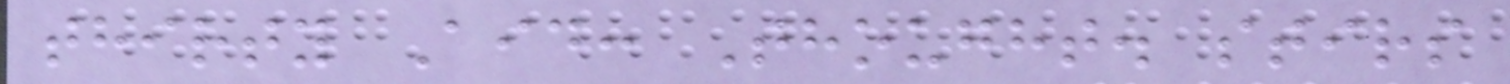thirty Aid: Thought. stirs
